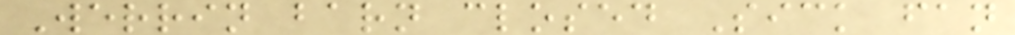Werrin barn closed Sick fan
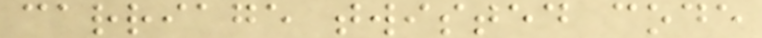carriage twisted code
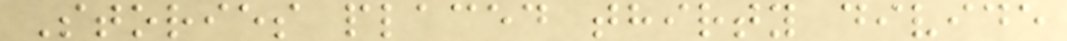Stories placed thirty divide
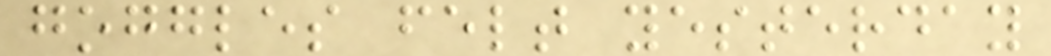goggles felt yesterday
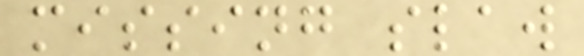missing slaw
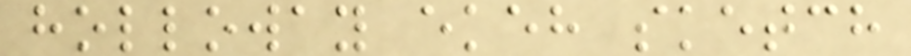holloway ekeh sketch
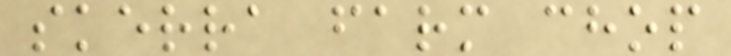skerra farm chop
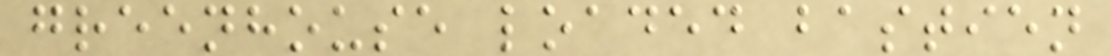greenhouse loaded bastien
